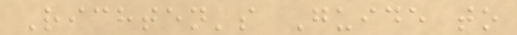Richten's Guide to
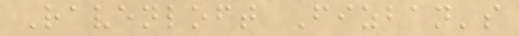Ravenloft Fizban's
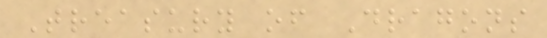Treasury of Dragons
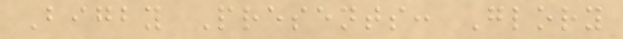Bigby Presents: Glory
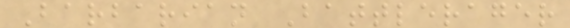Barbarian Battlerager
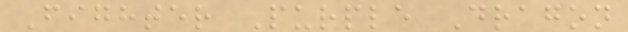Fighter Purple Dragon
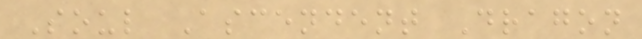Soul Ascendent Dragon
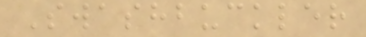Swashbuckler
